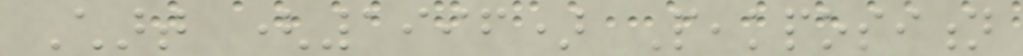Chart (1996) Peakposition
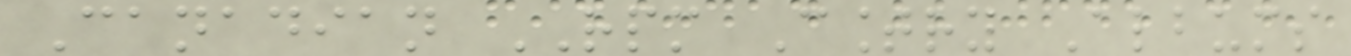Canadian RPM Country Albums
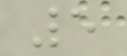5
